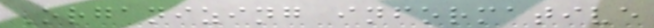Organizing informative
